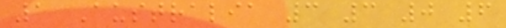1 Australia 3 3 0 6
